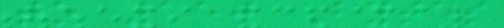to 150 Bytes
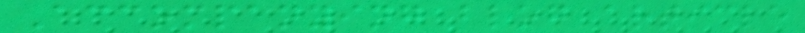Accompanying blog article
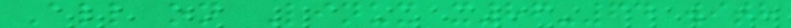All on Linux x86-64 with
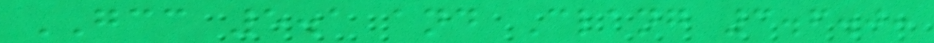GCC 5.1 and Clang 3.6.0:
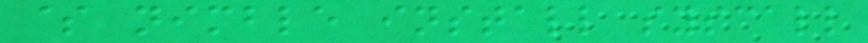$ nimble install syscall
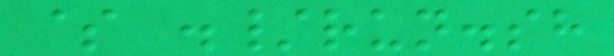$ ./run.sh
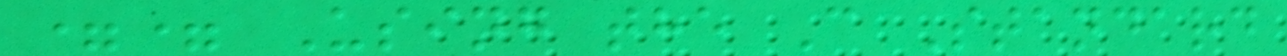== Using the C Standard
